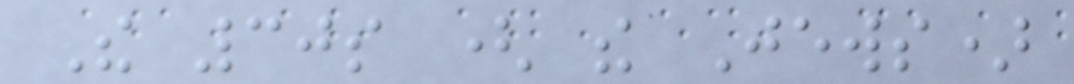The 30s ( the Jews)
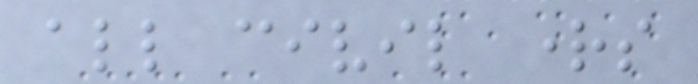all civil rights
